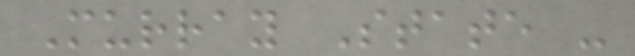Murray State -
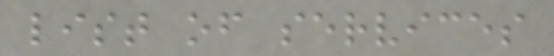list of services
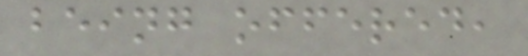being offered,
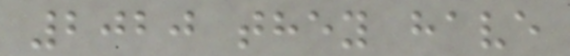2020 they have
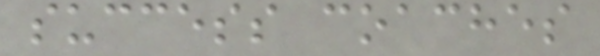success coaches
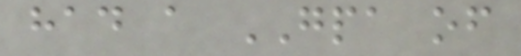had a GPA of
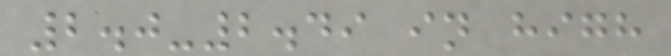2.0-2.49 in high
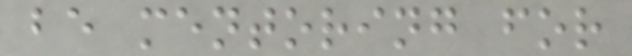be mentoring for
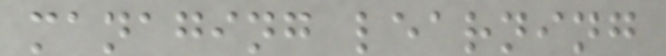managing learning
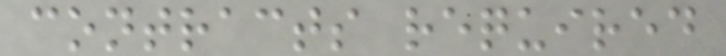contracts required
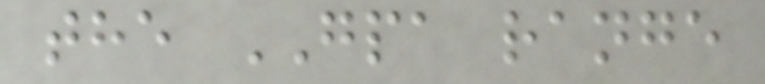the GPA range
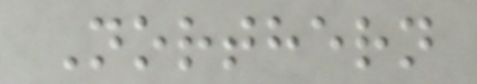Northern
